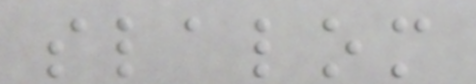slalom
